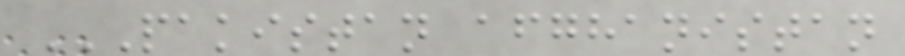PAKISTAN AFGHANISTAN
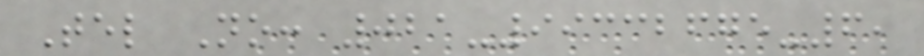Tel No: 021-99332675-6,
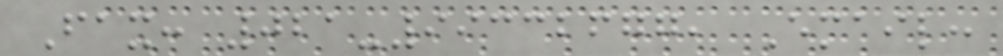Fax: 021-99332677, Email:
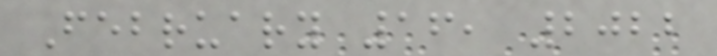February 16, 2022
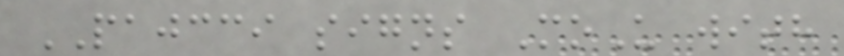PAJCCI signs MoU with
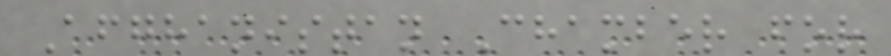Afghanistan Chamber for
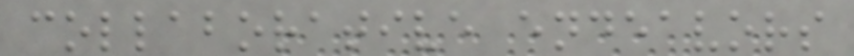collaborative endeavors
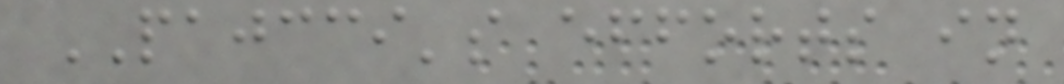PAJCCI's efforts in
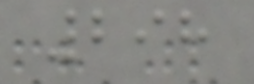298
